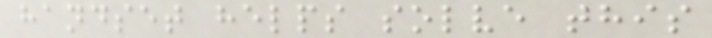handset helps solve this
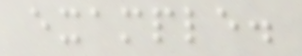example.
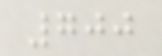700
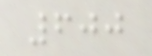600
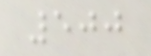500
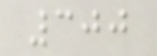300
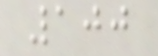100
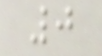0
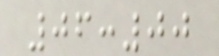06:00
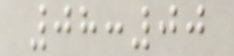08:00
